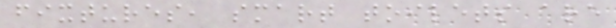fixtures, smart toilets are
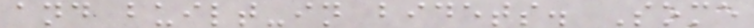and built-in bidets. Some
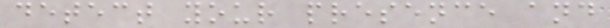detect your presence and
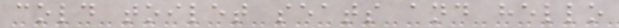cold toilet seats and hello
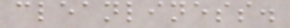cleanliness.
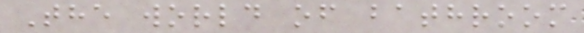The world of bathroom
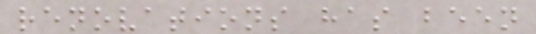renovations has been
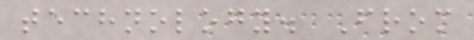technology. From
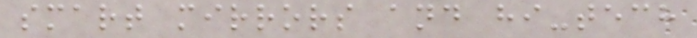smart mirrors and hi-tech
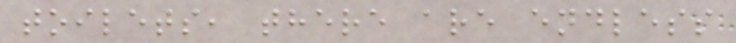toilets, there are endless
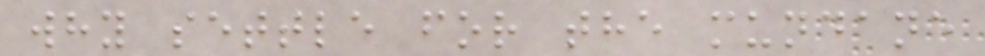why settle for the mundane
